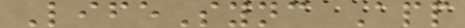LifeSync App
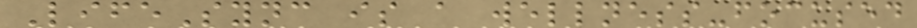LifeSync is a wellness-focused
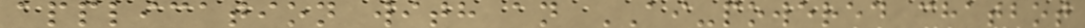application with an AI-powered chatbot
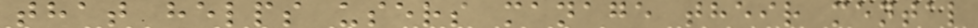that helps users manage their mental
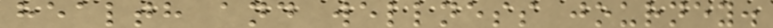health and wellness journey.
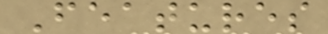Features
